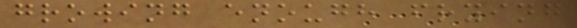growing enough frying
